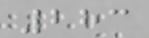283
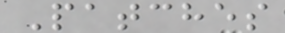Patches
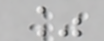%
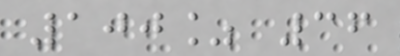100% 36
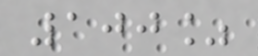100%
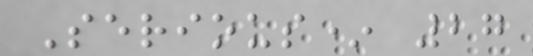Serious* 27
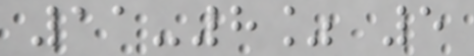11-8% 5
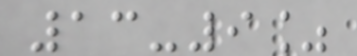13-9%
